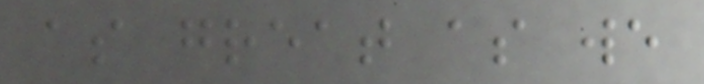as great as we
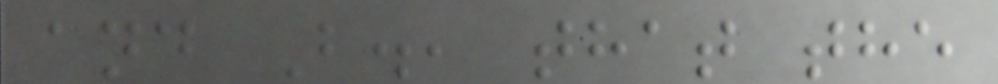and B., that the
